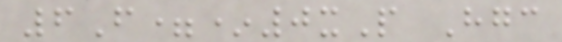6F=*0xP Hgc
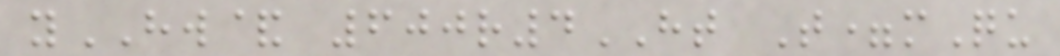yHW& 600r4HT T=mQu
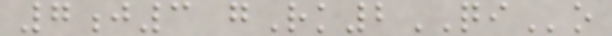7j3 gRk2QIo
